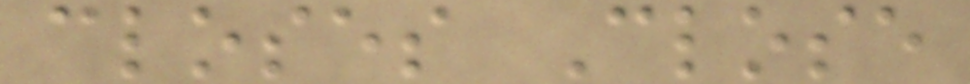closes Close
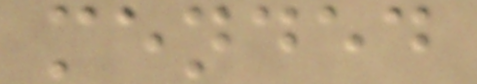mended
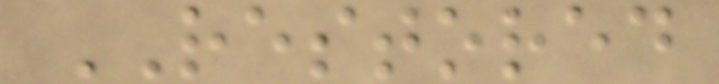RESTORED
